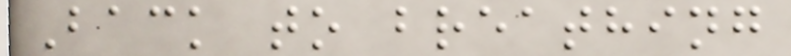Back to breathing
